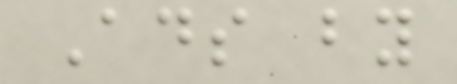Ads by
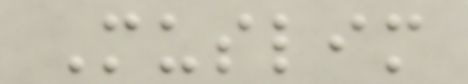Muslim
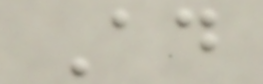Ad
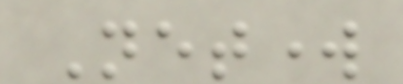Network
